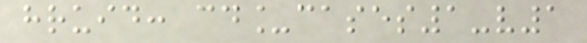hruid: cd_cases1-v1
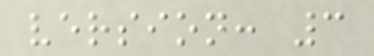version: 3
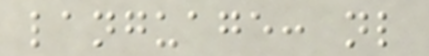language: nl
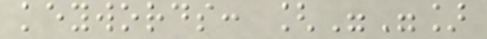keywords: [""]
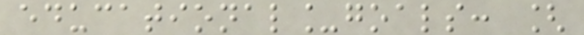educational_goals: [
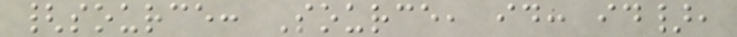{source: Source, id: id},
